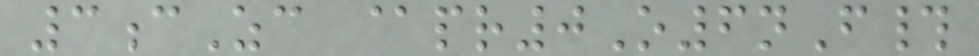3cZc @pr0O6nF#
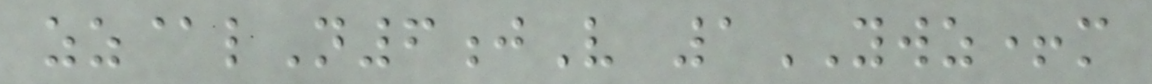zz@lN6jV 1YWZ+m
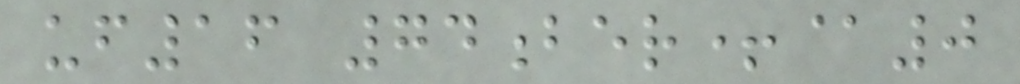uf16 74ber+@0
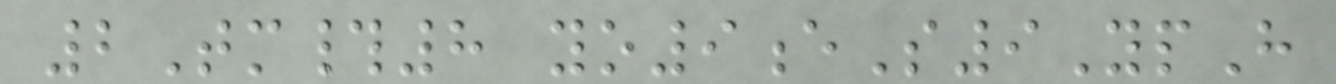2Tm#8 yo9eS9YpH
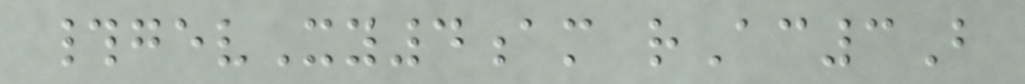#gevXy4am rAc3B
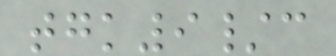tgk9/c
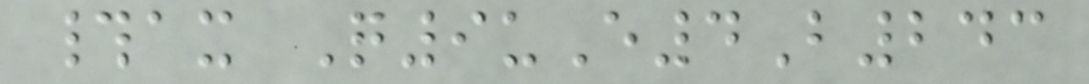#ax Q9uE4B243
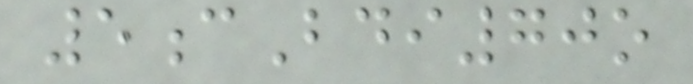5cBdi70o
